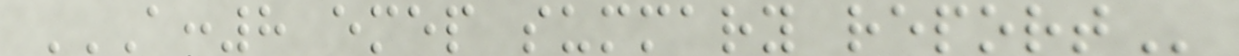A:8 EMEP SUMMARY REPORT
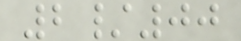2/00
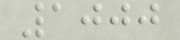1000
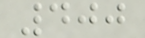400
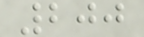200
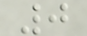0
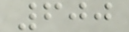600
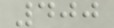400
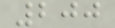200
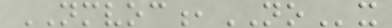NMVOC,NOx
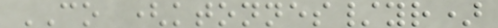CO (ktonnes/yr)
